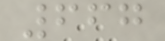667
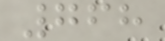768
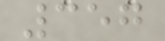357
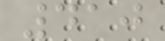410
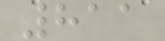811
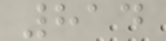814
